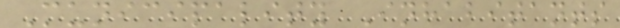Municipality Inhabitants
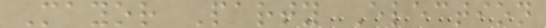Mayor Party Election
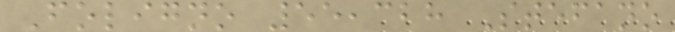Foligno 55,328 Stefano
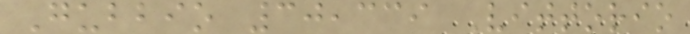Gubbio 30,339 Vittorio
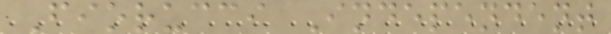Fiorucci Independent
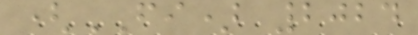(FI) 2024
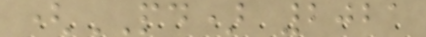(PD) 2021
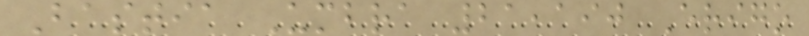Bastia Umbra 21,190 Erigo
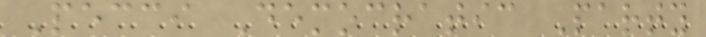Pecci Democratic Party
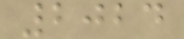2024
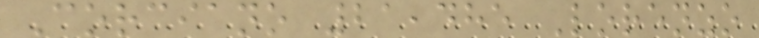Corciano 21,485 Lorenzo
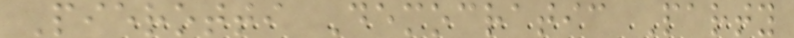Pierotti Democratic Party
